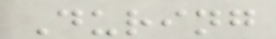During
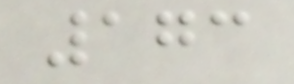173
